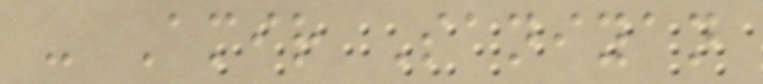- Amir Saniyan
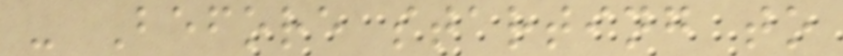- Before starting to
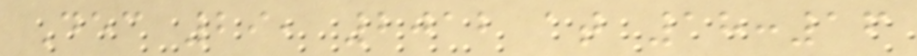Dec 29, 2012 at 18:16
